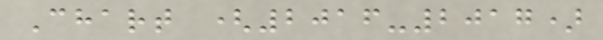Chart (2016-2017)
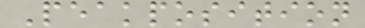Peakposition
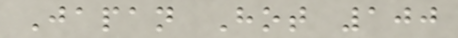Japan Hot 100
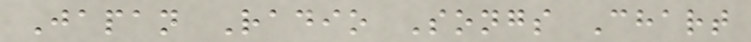Japan Radio Songs Chart
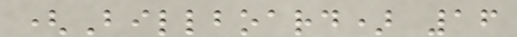(Billboard) 16
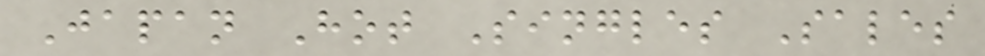Japan Hot Singles Sales
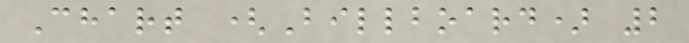Chart (Billboard) 2
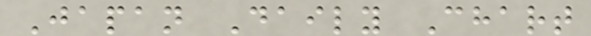Japan Daily Chart
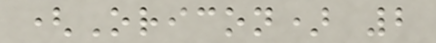(Oricon) 2
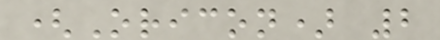(Oricon) 2
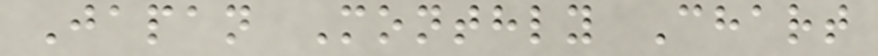Japan Monthly Chart
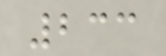233
